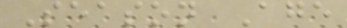Season Age
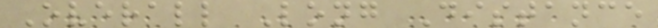Overall Long Distance
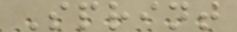Sprint
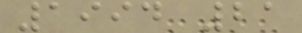1994 21
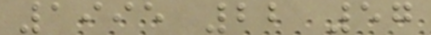1995 22 57
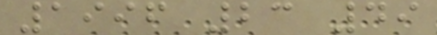1996 23 49
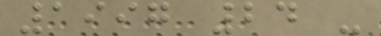1997 24 -
